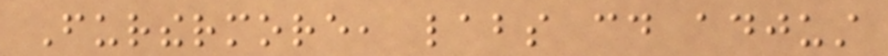Furthermore, labs could adjust
